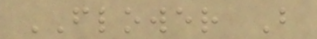FLOWER B
